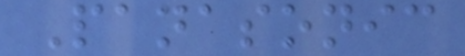Panasonic
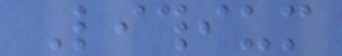Lithium
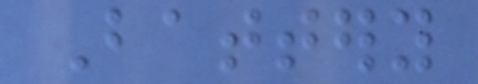Battery
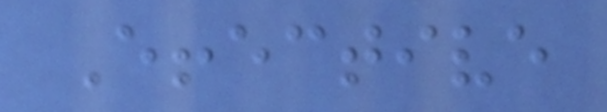Effective
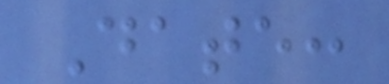Date:
